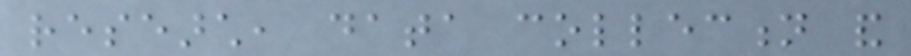research, data collection and
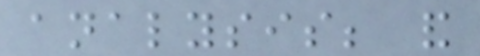analysis; and
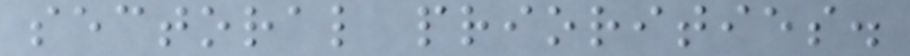sectoral priorities.
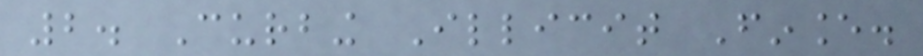2. Curbing Illicit Finance.
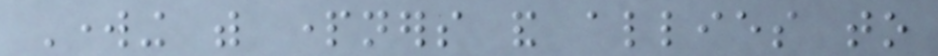Working with partners and allies to
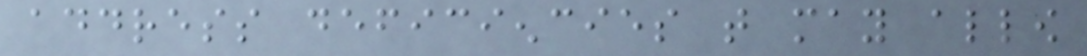address deficiencies that may allow
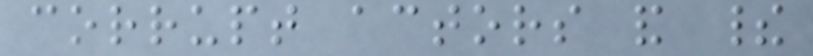corrupt actors and their
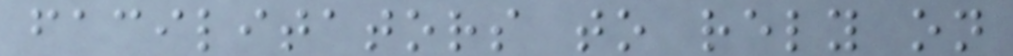facilitators to rely on
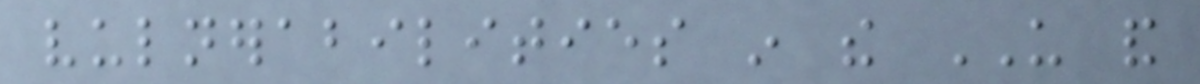vulnerabilities in the US and
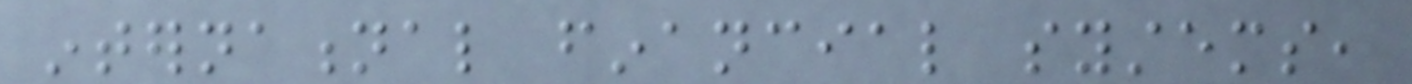international financial systems,
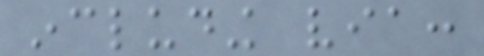including via:
